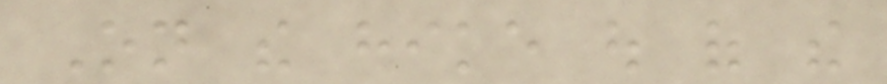On the hike out of the
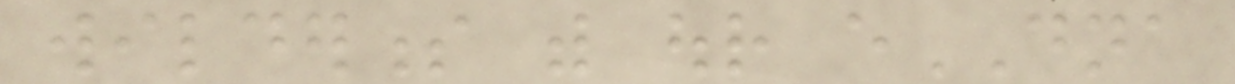wilderness with our eDNA
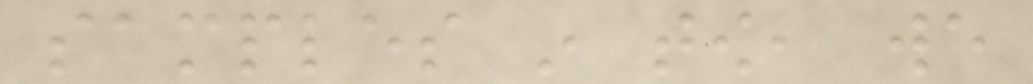samples in tow, we
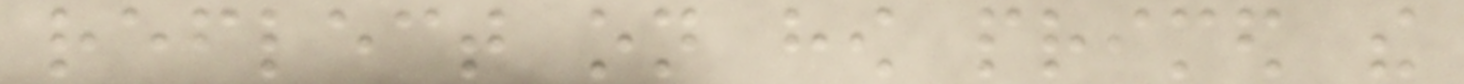reflect on how primed the
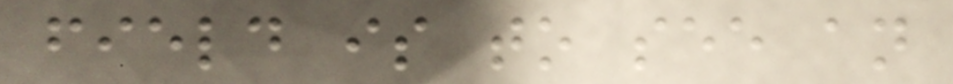field is to see an
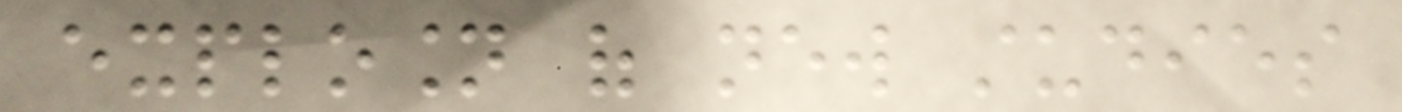explosion of new studies
